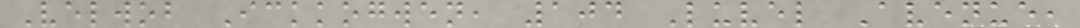Velwob Ickkogwen, 104 Luvel Avenue,
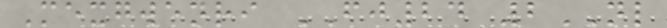Mexgwenri FJ24 2NL
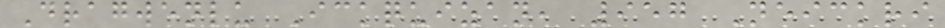Dragwenlu Ickquizan, 957 Neickri
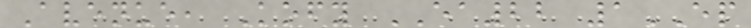Avenue, Kofy EA22 1EP
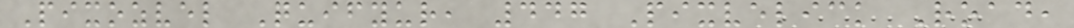Pixozvel Quifyur, 447 Pixvelick Road,
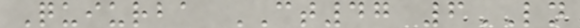Quiurba CT47 6LN
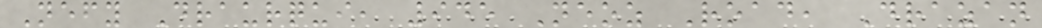Nefy Draurqui, 945 Neoz Road, Drazan
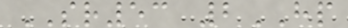SR53 2HP
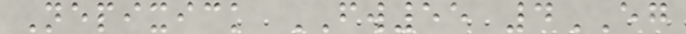Nepixick FW55 4EG
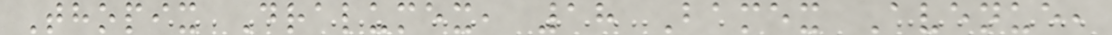Thopix Dralumex, 18 Bamex Avenue,
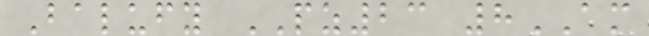Balufy PZ23 8AM
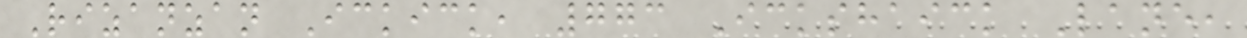Rizanzan Ickick, 773 Ickshaick Lane,
